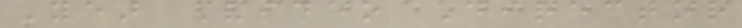Year Video Director
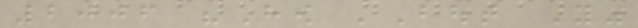2006 "How 'Bout You"
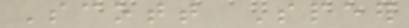Scott Speer
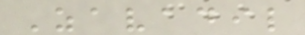Zavadil
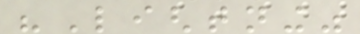"Lightning"
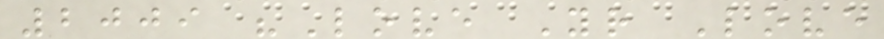2009 "Love Your Love
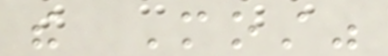the Most"
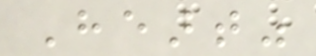Heart"
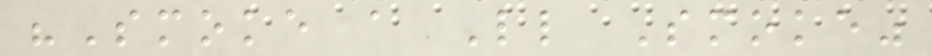"Smoke a Little Smoke"
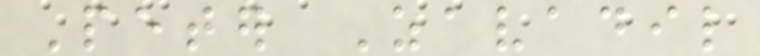Peter Zavadil
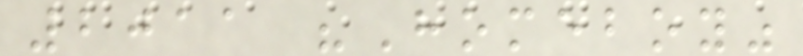2011 "Homeboy"
